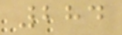284
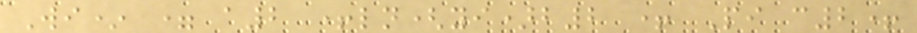Wi* = a2 +ln(yi)b2 + Pi c2+
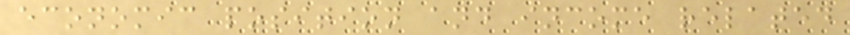economic position and income related
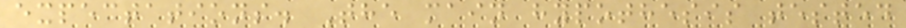expectations. The main hypothesis tested
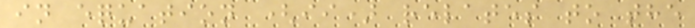in equation (ii) relates to the
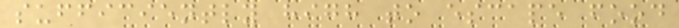sufficiently high to escape food
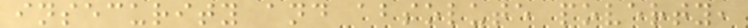insecurity and absolute poverty,
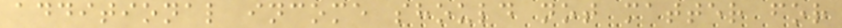additional income should not matter for
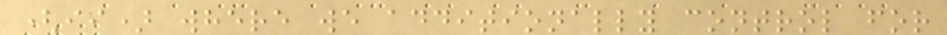(ii) where we additionally control for
